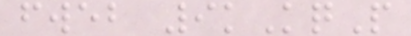fweb 9kKqP
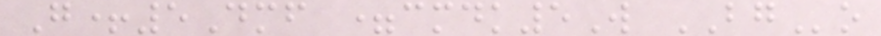G+5Dmf =cmdk5W BGo
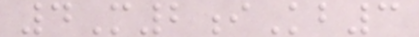4M2iKb3
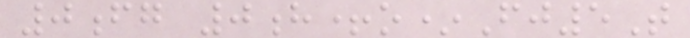0fg 0h+o*Fj5T
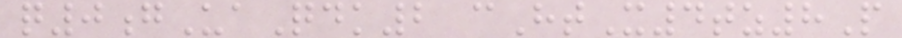q0gUaQdk2 cHtX4tz8P
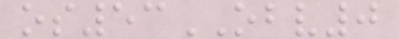os53OBV0
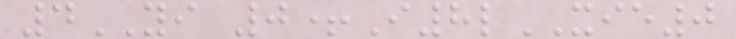4YI 0+I8lXIE0
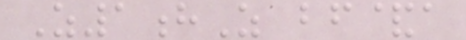Z1hZ bf&a
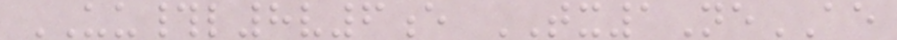UU#l8v6e TX1NeAE
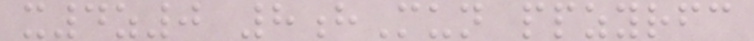x4z0 8hMun ppzyrfc
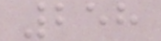258
